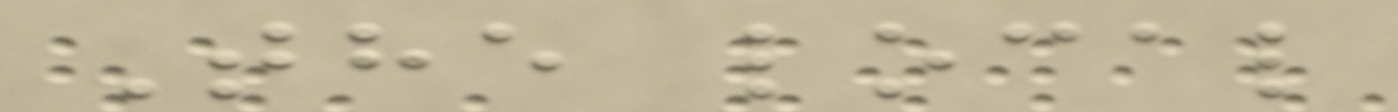The local
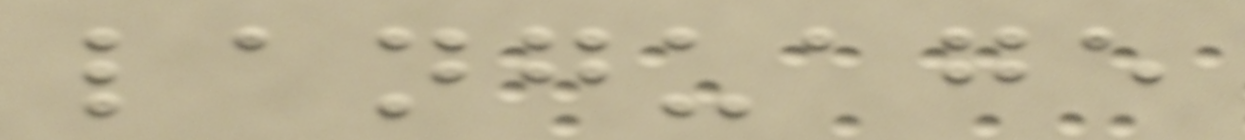language
